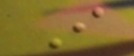I
